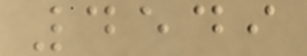4549
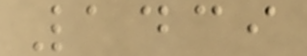1439
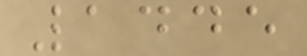1445
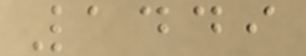1449
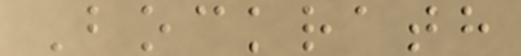Bockrath
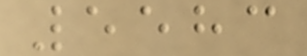5583
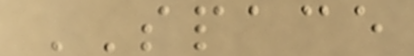SPACE
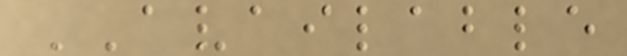AVAILABLE
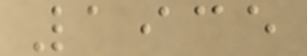1935
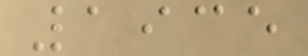1935
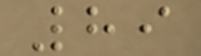89
